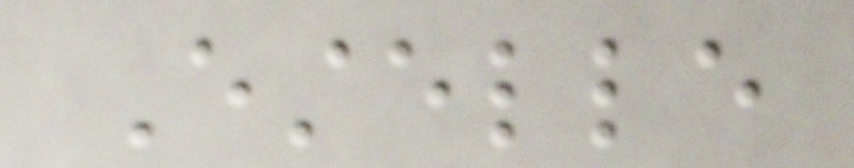Estelle
